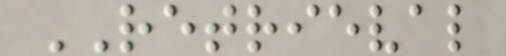RETRIEVAL
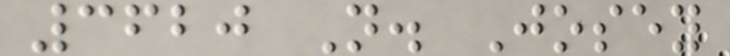3620 N. Josey
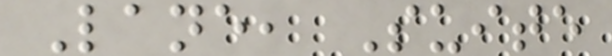Lane, Suite
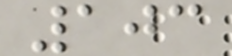103
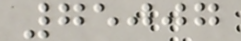75007
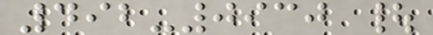492-0930 |
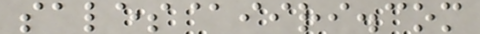sales@iiri.com
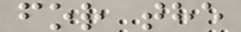for the
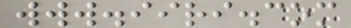www.iiri.com
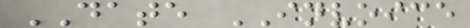DATE INVOICE
